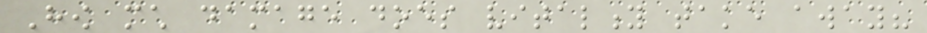How much damage does vitality take away?
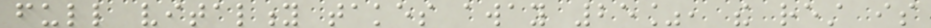full vitality takes away 25%, the rest is
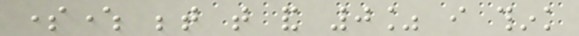somewhere between that and 0% i think
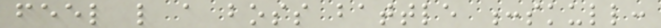feel like a boss battle :skull:
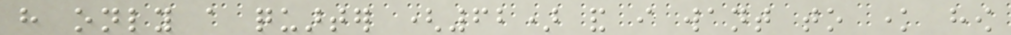have only a quarter (62) and i want to know how
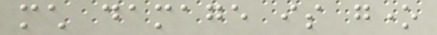much damage is gone
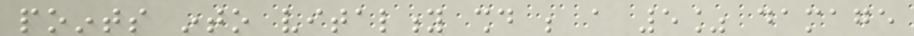points into vitality should be a 5% damage
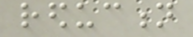reduction
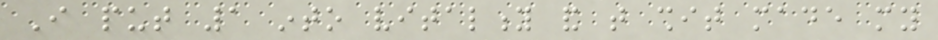I put 1 into vitality and that shit made my
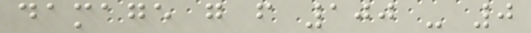damage go from 100 - 0
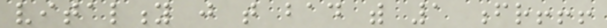vitality just that bad with 1 fr!!!
